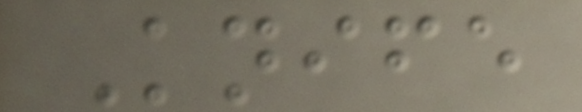Knife
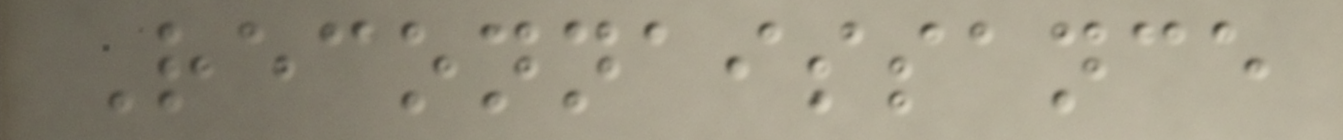Reconnaissance
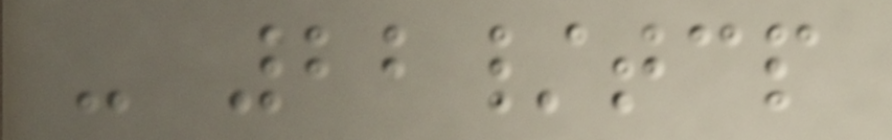- 22/tcp
